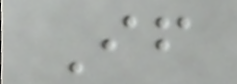If
